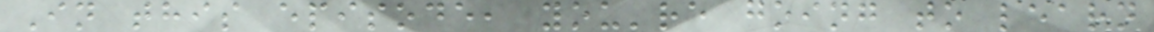In this episode, you're going to learn
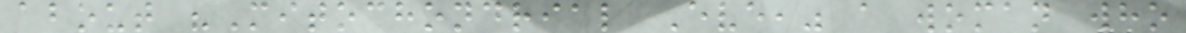about "Mitochondrial Eve," a woman who
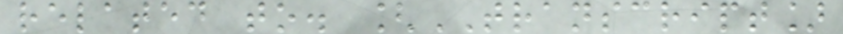related to. [TRANSCRIPT]
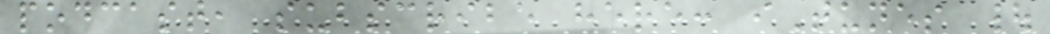podcast, subscribe here: iTunes |
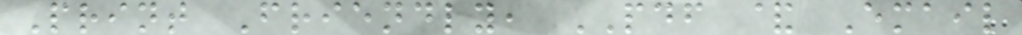Print Friendly, PDF & Email
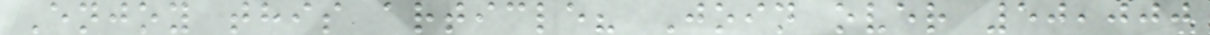Enjoy this article? Join over 50,000
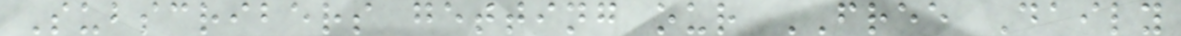Subscribers getting our FREE Daily
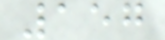157
